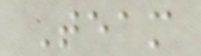Team
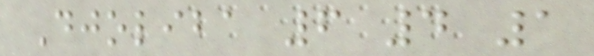Djoliba 6 4 1
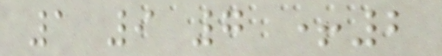1 9 7 +2
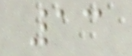13
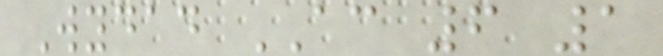Wydad AC 6 1
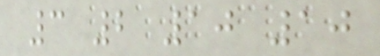3 2 10 10
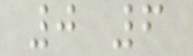0 6
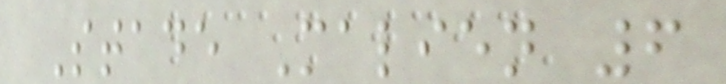Stade Malien 6
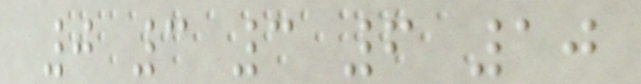0 3 3 6 10
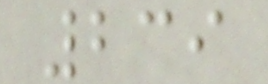239
